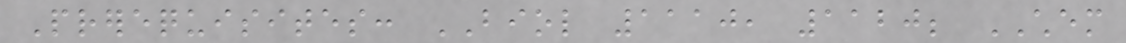Prerequisites: BIOL 1110, 1120; CHEM
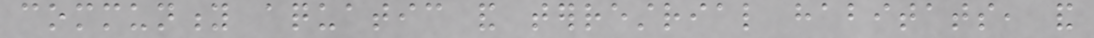community aquatic and terrestrial habitats, and
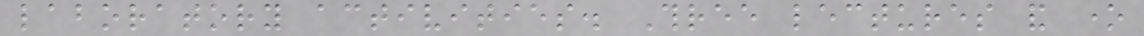laboratory activities. Three lectures and one
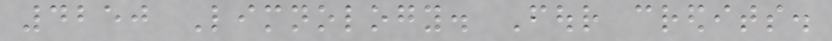4250 Limnology. Four credits.
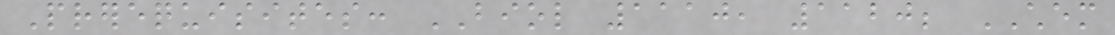Prerequisites: BIOL 1110, 1120; CHEM
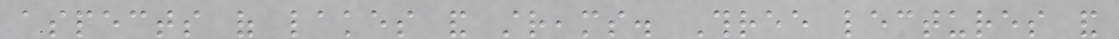aspects of lakes and streams. Three lectures and
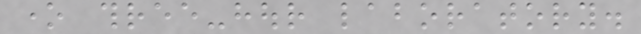one three-hour laboratory.
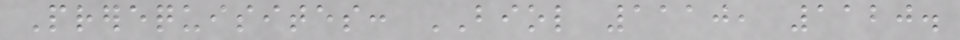Prerequisites: BIOL 1110, 1120.
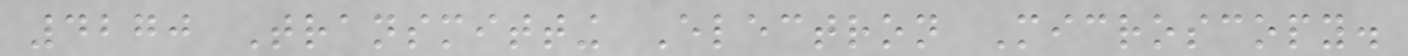4270 Transmitting Electron Microscopy.
